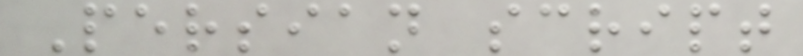Persian script
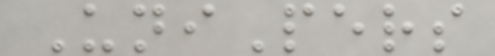UniPers
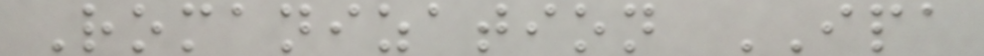Romanization IPA
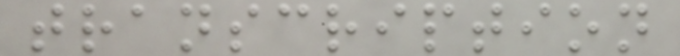transcription
